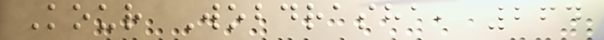Kour Wobdrasha, 264
